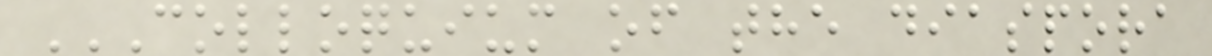COLLOQUIUM OF THE DIASPORA
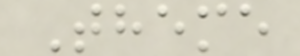Theme
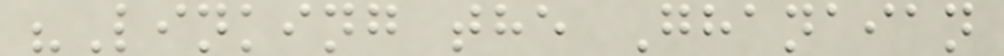"Linking the Ghanaian
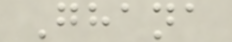Ghana
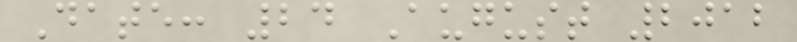Date: 24 August 2012
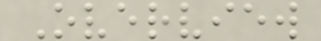Overview
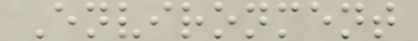Environment
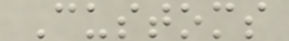Customs
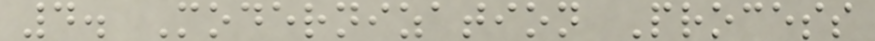4. Modernization Process
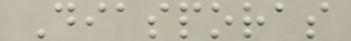Diasporas
